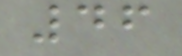46
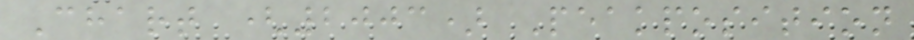Chart (2003) Peakposition
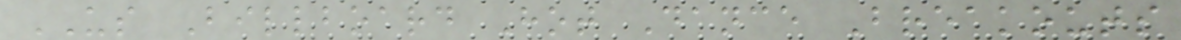US Billboard Hot Dance Breakouts
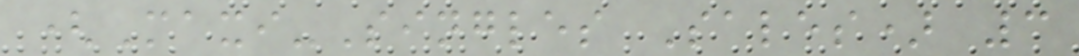(Maxi-Singles Sales) 3
